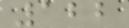122
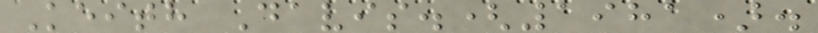Keith Davis.(1981).
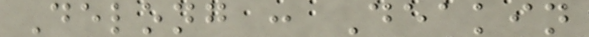Delong : Deakin
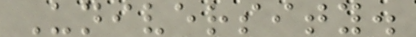University.
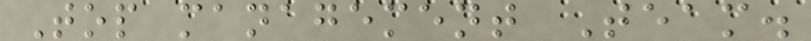Top management Team.
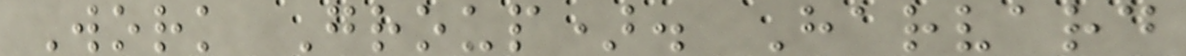Work Group). Harvard
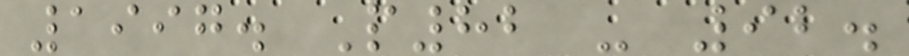1997. P82 - 92.
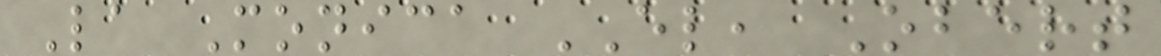La Monica EL, Obert
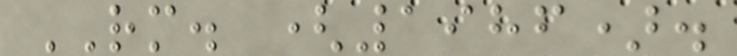RM. (1986).
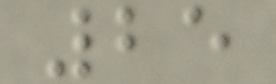25
